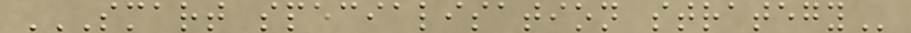SMART SPECIALISATION STRATEGY
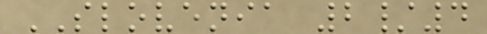SLOVENIA 2/4
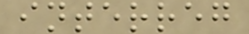interreg
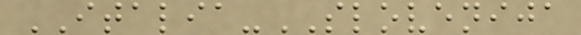ITALIA-SLOVENIJA
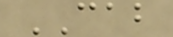CAB
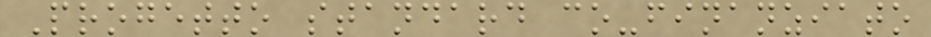Progetto standard co-finanziato
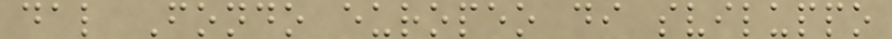dal Fondo europeo di sviluppo
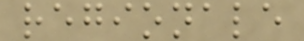regionale
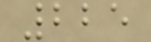225
